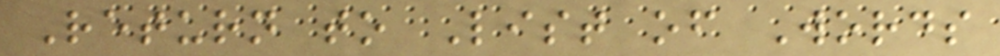Return to List of Words
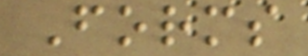Forms
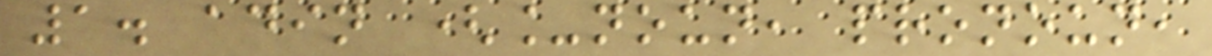1. adin (_noun, pronoun,
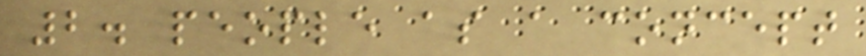2. people as a concept
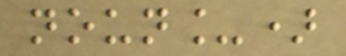noun_)
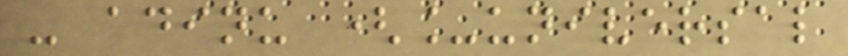- adinu (_universal
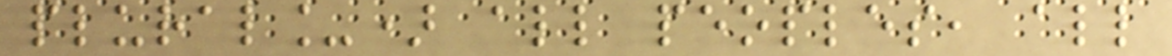plural_) all peoples, all
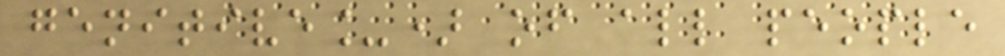genitive_) of all people
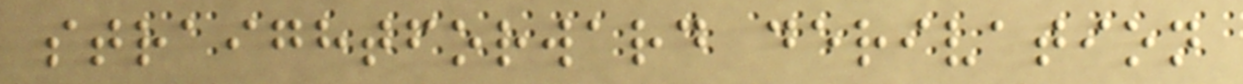straightforward derivation
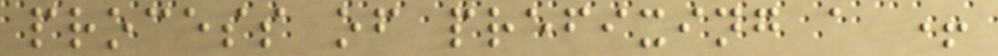process of prefixing a +
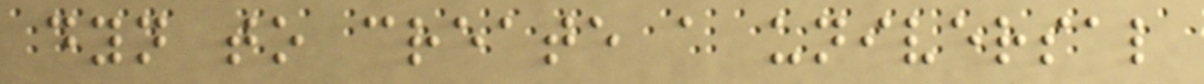dyn to create a universal
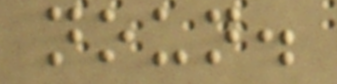noun.
